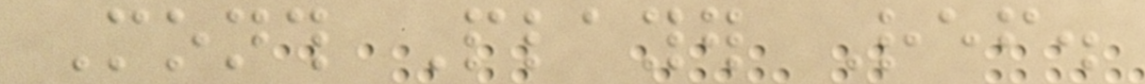Month Player Ref.
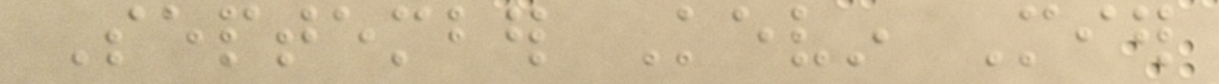September Kevin Mier
